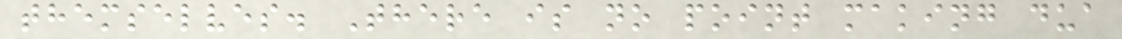themselves. There is no point making dua
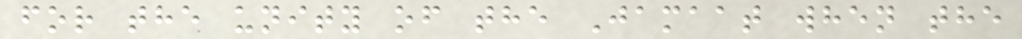for the unity of the Jamaat when the
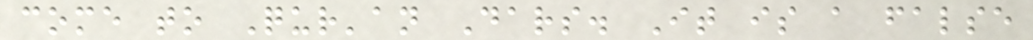come to Qur'an Dars. It is a false
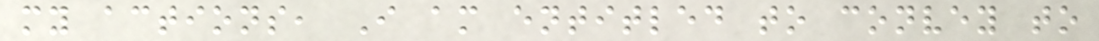my actions, I am entitled to convey to
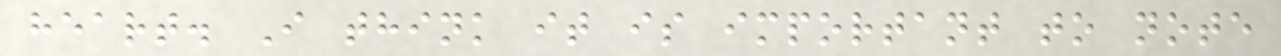heart. I think it is important to note
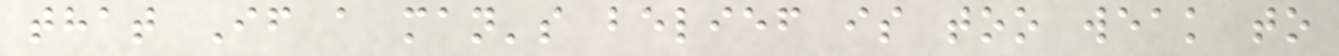that If a man's belief is too weak to
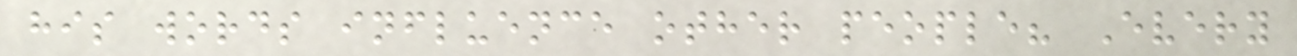his words influence other people? Every
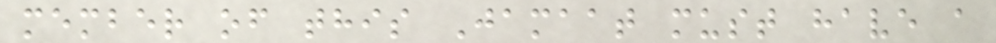member of this Jamaat must have a
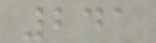241
